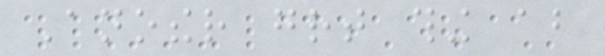Another great thing about
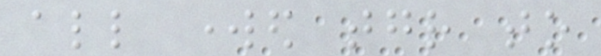all worked together to
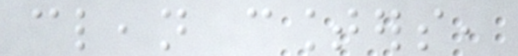clean counters,
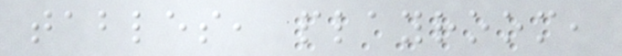tables, playroom,
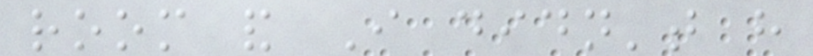room and I didn't have
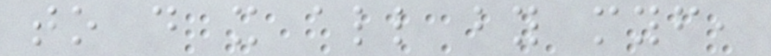to do it all by myself,
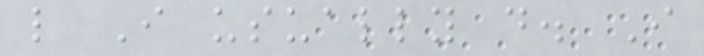like I usually do. I
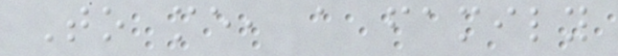To me, a family
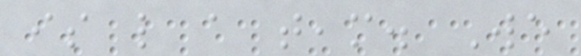is like a team. We
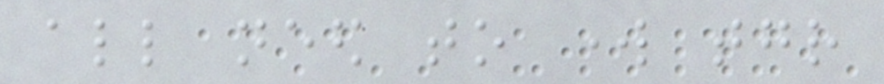all need to work together
